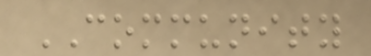COMMUNITY
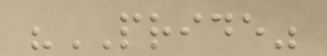"PRIDE"
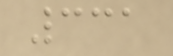331
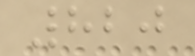820
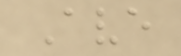Ave
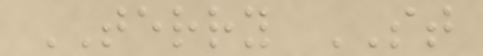TERRY ST
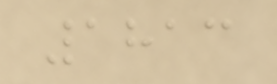1813
